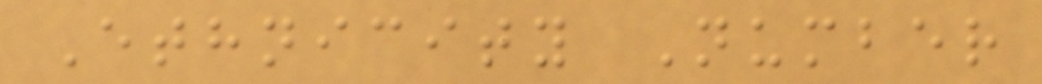Ethnicity Number
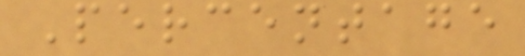Percentage
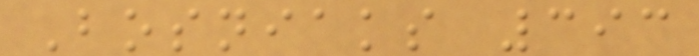Bosniaks 393
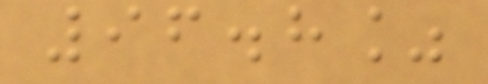96.8%
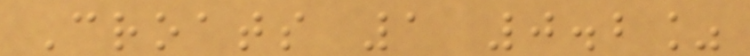Croats 1 0.2%
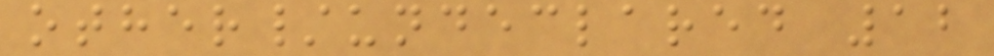other/undeclared 12
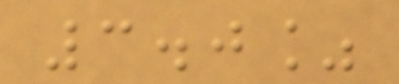3.0%
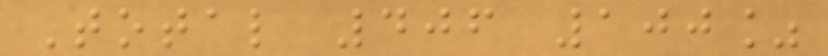Total 406 100%
